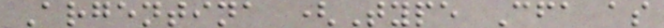Argentina (Type Cfa as
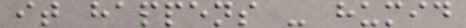it happens - humid
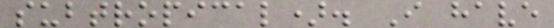subtropical). I have
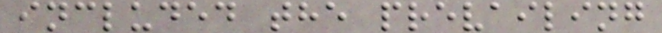included the prevailing
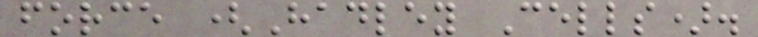force (Hadley Cells).
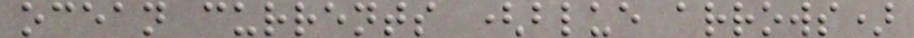ocean currents (blue arrows)
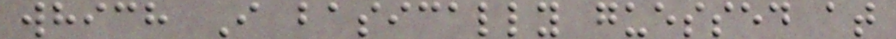which I basically guessed at
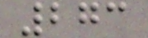273
